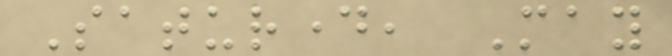Saturday, May
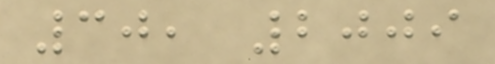30, 2009
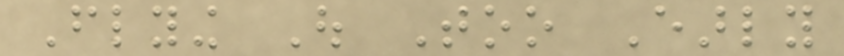Flying Out Too Early
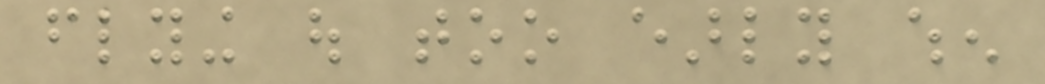flying out too early when
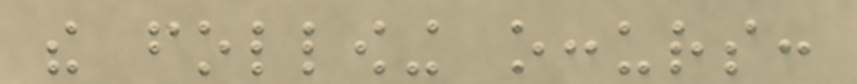the following occurs:
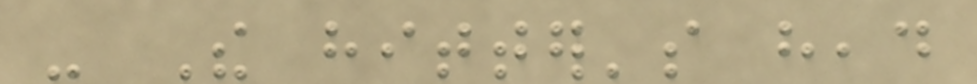- The hitter's head
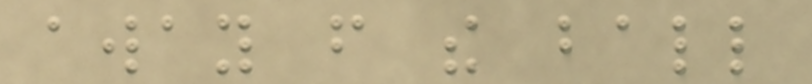away from the ball
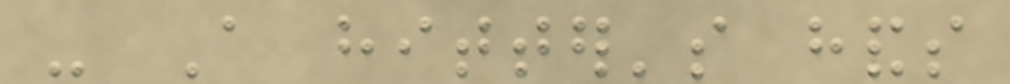- A hitter's hands
